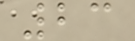23
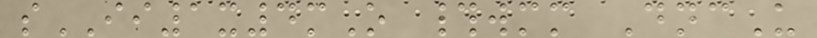sII1x4mO #wmm DncU
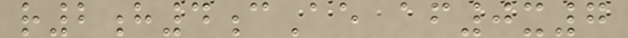r2h4cAe af0x7
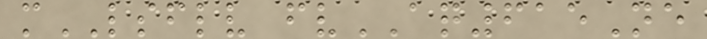mLSFLV fvAQ615Ne
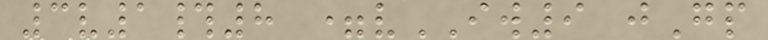3v1#8 =vIW9 jGp
